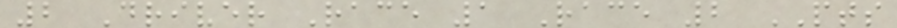2 Driver Race 1 Race 2 PTS
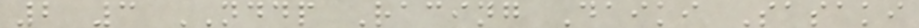2 3 NDDP Racing Daiki Sasaki
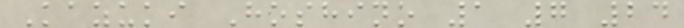Kazuki Hoshino 1 7 24
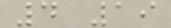4 19
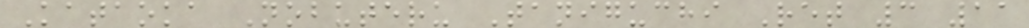Kataoka Nobuteru Taniguchi Ret 3 11
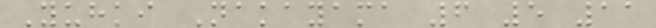Yuhki Nakayama 6 5 11
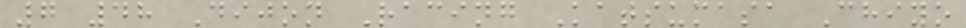7 48 Dijon Racing Katsumasa Chiyo
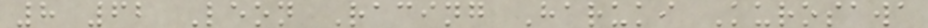8 62 Leon Racing Haruki Kurosawa
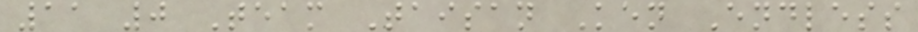11 0 Team Taisan Ken Endless
